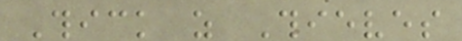Thick as Thieves
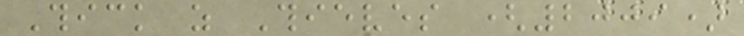Thick as Thieves (2009)
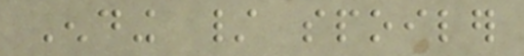Ending / spoiler
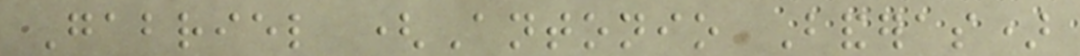Gabriel (Antonio Banderas)
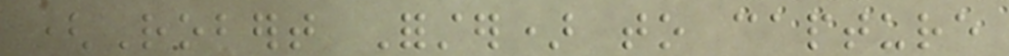(Robert Forster) to capture
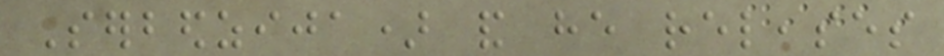Serbedzija) and he releases
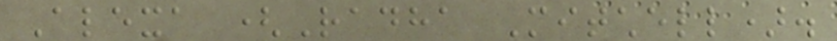Alexa (Radha Mitchell).
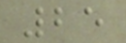25
